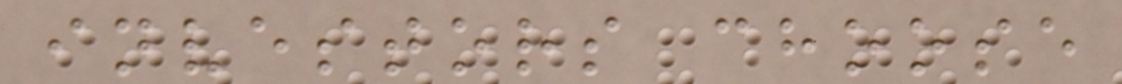investors choose
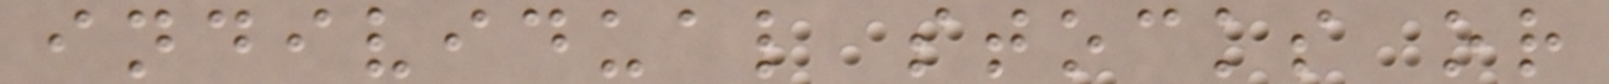individual stocks or
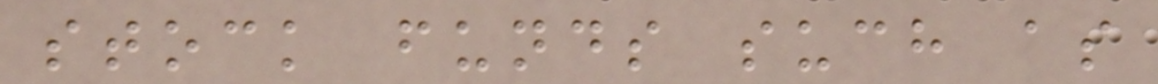stock funds such as
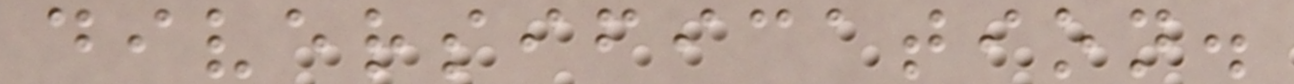diversification.
